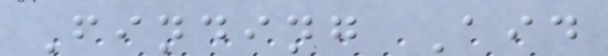Finding Aid
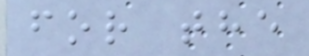for the
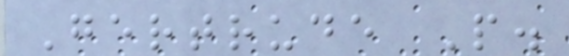Gertrude P.
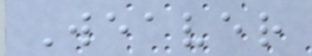Weaver
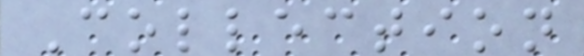Collection
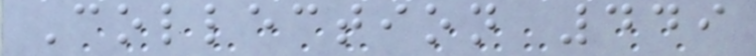Collection 449
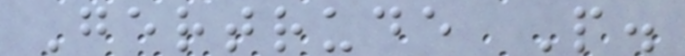Gertrude P.
